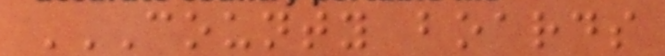COUNTY BOARDS
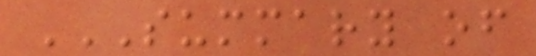SUMMARY OF
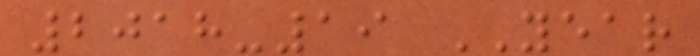2018-19 YEAR
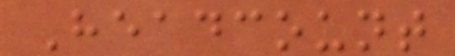Headcount
